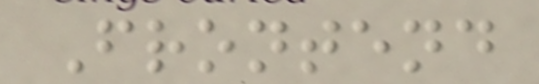Frontend
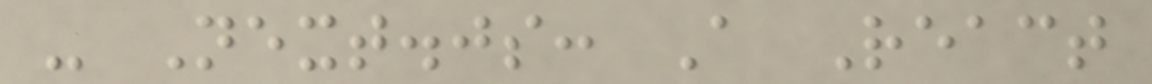- Next.js: A React
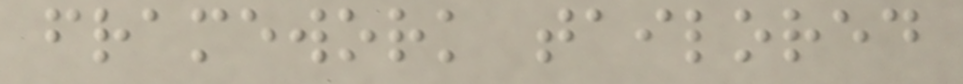framework tailored
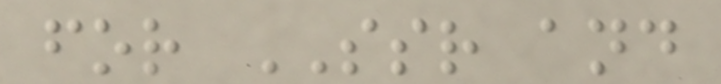for SSR and
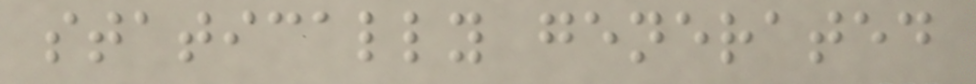statically generated
